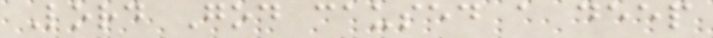Lord God caused a deep
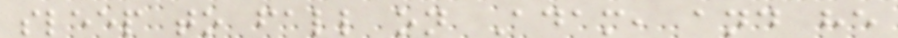sleep to fall on Adam, and he
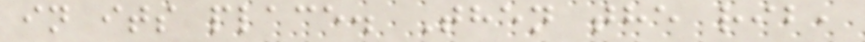in its place. Then the rib,
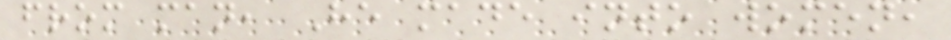from man, He made into women,
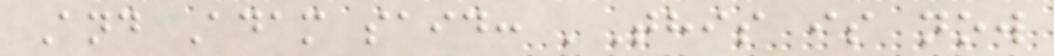And Adam said: 'This is now
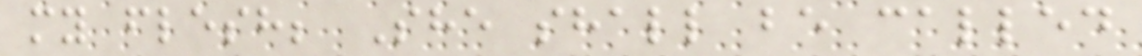my flesh; She shall be called
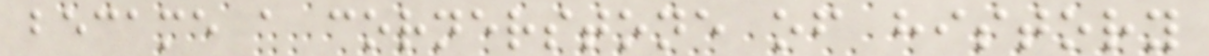became a cornerstone of history
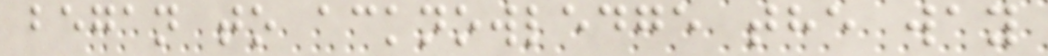began to acknowledge the way
